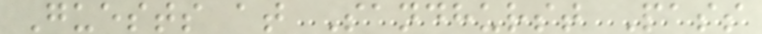Guests at Sandhurst Pass
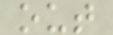out
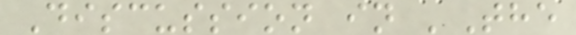Discussion in 'The
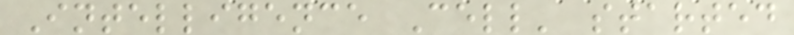Intelligence Cell' started
